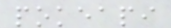pokeapi
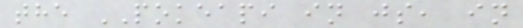the POKEAPI in js, in
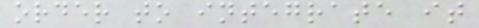order to integrate it
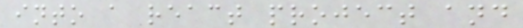into a react project and
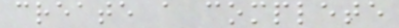create a complete
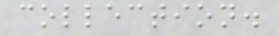collection.
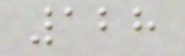128
